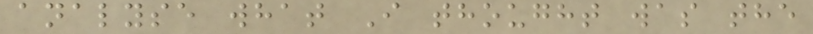analyse what I thought was the
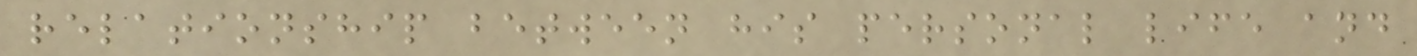relationship between his personal life and
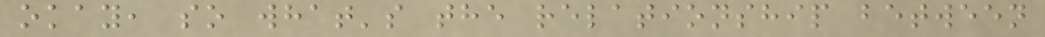okay, so what's the relationship between
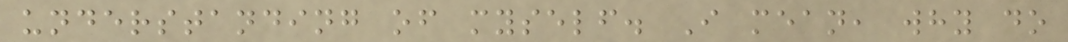understanding of myself. I mean, why do
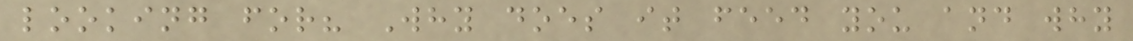looking for? Why does it feed you and why
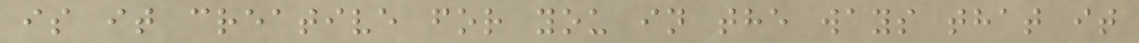is it creative for you in the ways that it
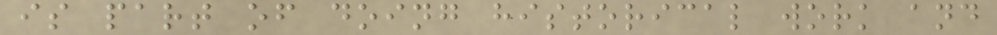is part of doing historical work and
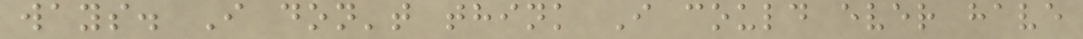ways. I don't think I could ever have
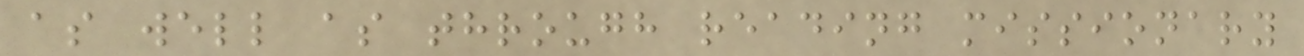as well as through reading missionary
